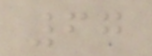67
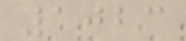1023
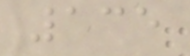135
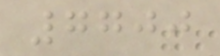7700
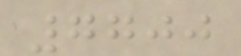7700
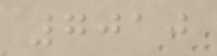7010
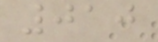010
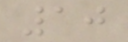10
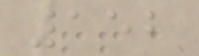152
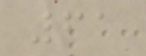61
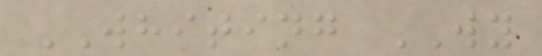WHITING WY
